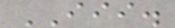III.
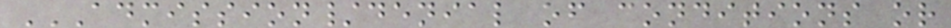ADMISSION/DENIAL OF CONDITIONS OR
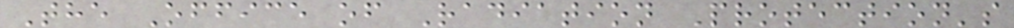The Office of Radiation Protection's
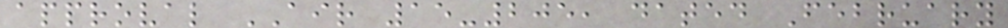approval AIR 15-205, dated February
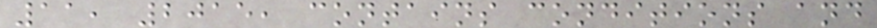11, 2015, contains conditions and
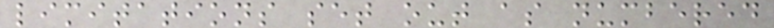limitations set out as numbered
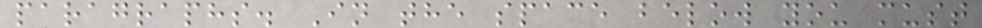paragraphs. In the space below you must
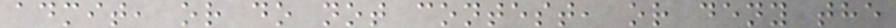admit, or do not contest, or deny the
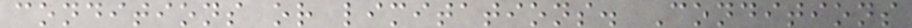conditions or limitations. Conditions
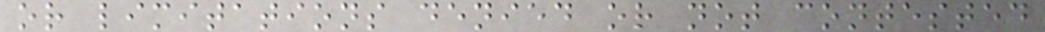or limitations denied or not contested
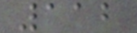112
